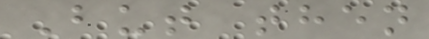But then
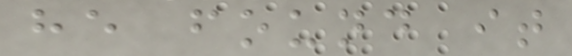he found it
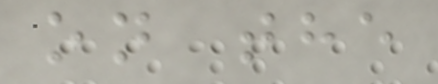on the
